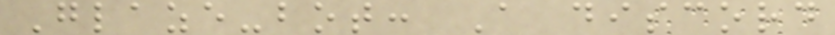Glaze-bot: A discord
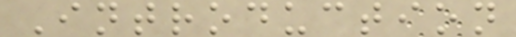Introduction
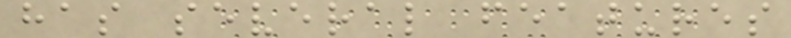has several features
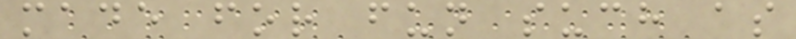made for fun such as
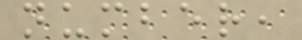number,
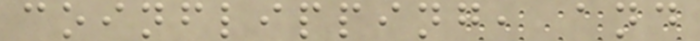coinflipping, and
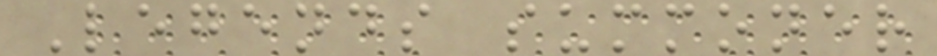Legends summoner
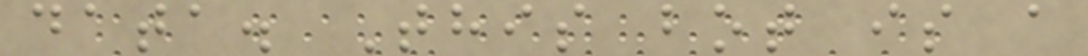data. This bot is a
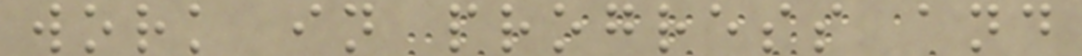work in progress and
